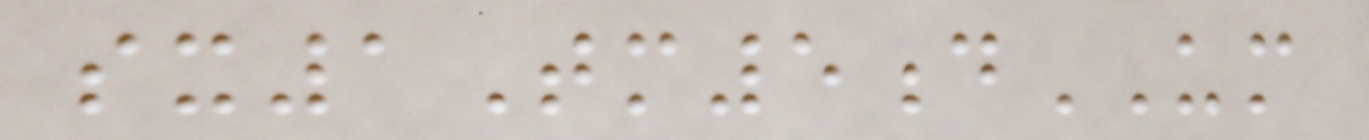sx1Tm5dUM
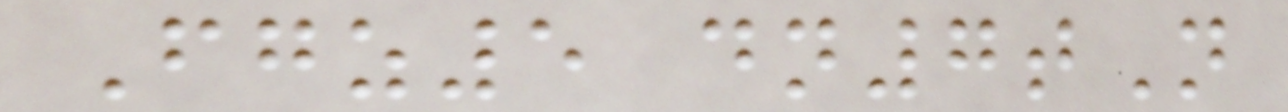Fgz5 dn7tN
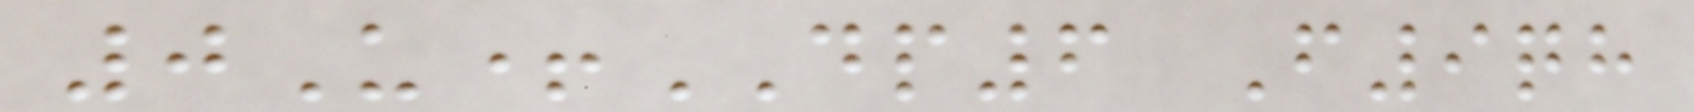0U+DP6 F9qh
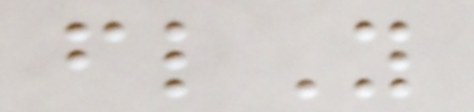flY
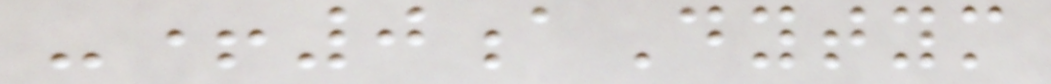-+0aDytym
